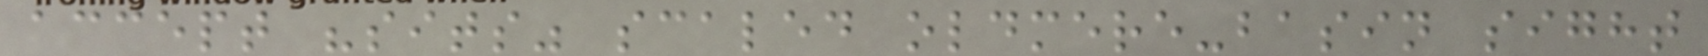accept "sits" scaled oldmere-basin sight
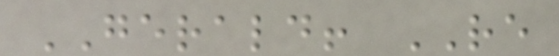GERALD! RE
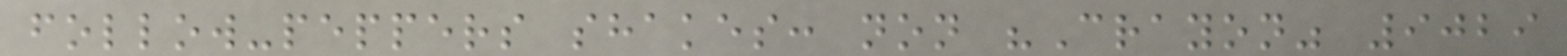follow-peppers shakes: non "Crayon" 9029
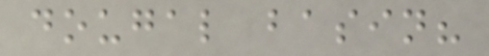dougal basin?
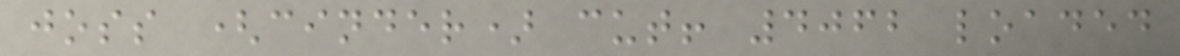joss (cinder) cut! 4062 loaded
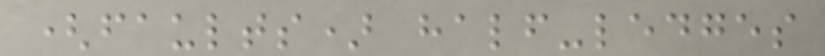(faults) half-ledges
